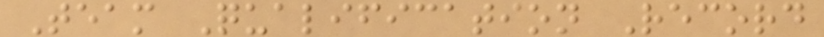Team Qualification Record
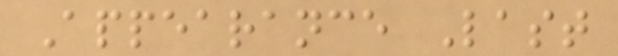Appearance Last
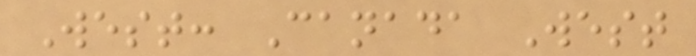West: Canada West
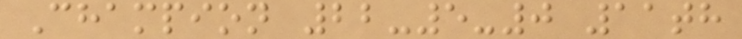Champion 22-5-0 11th
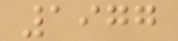1977
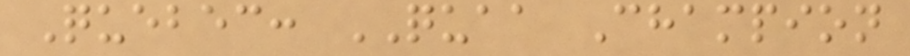Quebec: QUAA Champion
